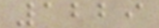1229
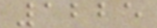1225
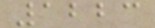1223
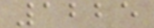1225
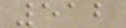512
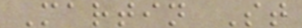Martin St
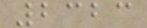2323
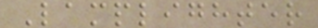Lamplighter
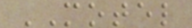MOTEL
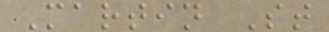Martin St
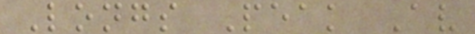Longs Peak Av
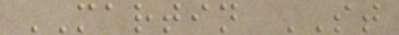MARTIN ST
